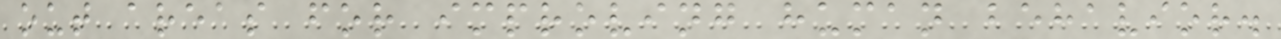out areas for improving human behavior.
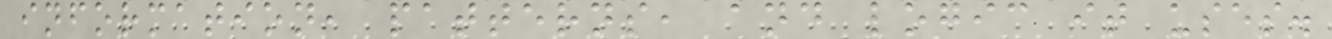information, patterns, and logic it uses.
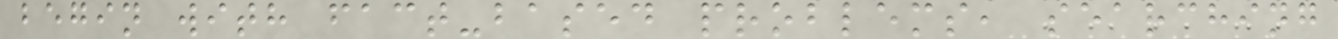begin with fact-based problems, searching
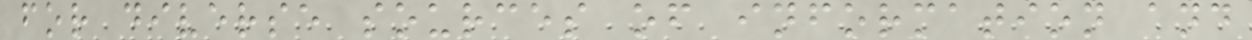for diverse sources of information and
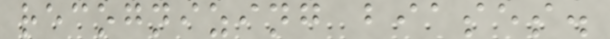recognizing biases.
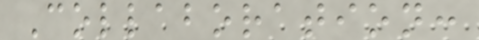Collaboration:
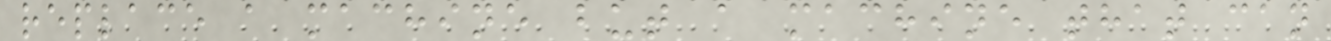replace a machine but a machine that can
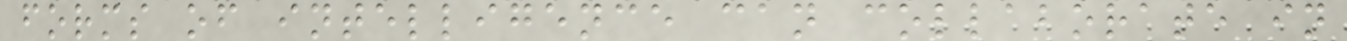forms of intelligence can collaborate in
